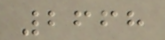2668
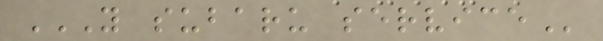Y SUBARU SERVICE
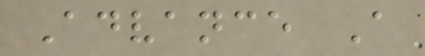Advance A
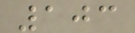103
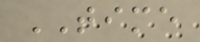TIME
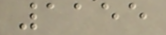1155
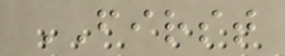FIRST
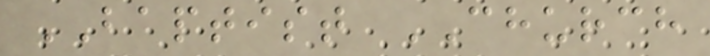BAPTIST CHURCH
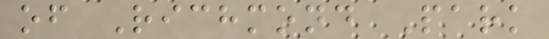of Richmond Park
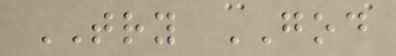TRY GOD
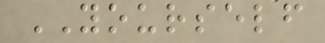YOURSELF
